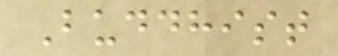Buddhist
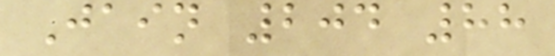Jain 204 88
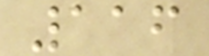116
